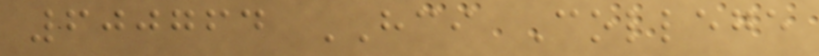600764 HCI College
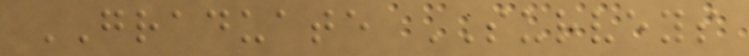GRADUATE SURVEYS
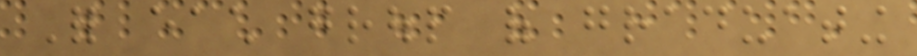For each group of graduating
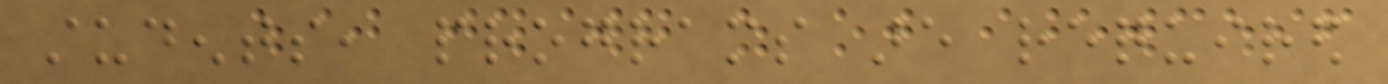students, programs are required
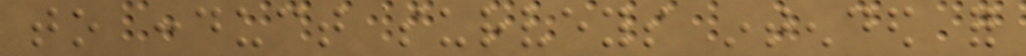to conduct surveys intended for
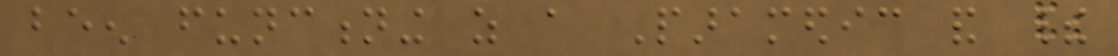been functioning as a Paramedic and their
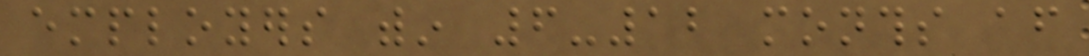employers within 6-12 months after
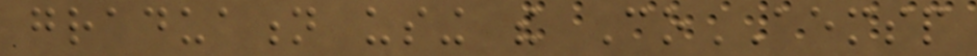graduation using the CoAEMSP
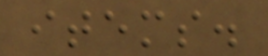items.
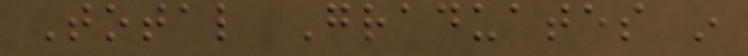Total Graduates in
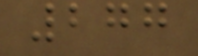277
